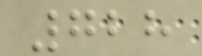728
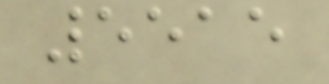5515
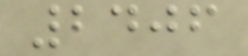2406
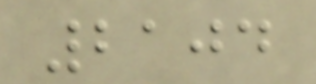2104
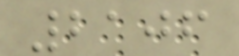2106
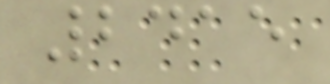2415
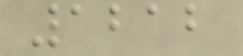1212
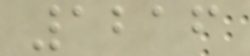1216
